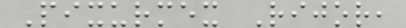Pixurmex Rijor,
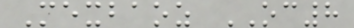Mexbaoz OC8
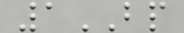1BP
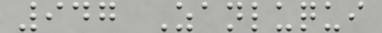947 Zanluqui
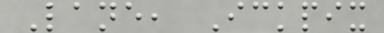Lane, Ickpix
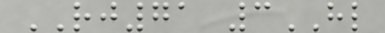RJ71 3HL
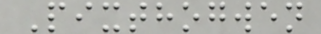Pixthogwen
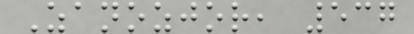Zanozjor, 537
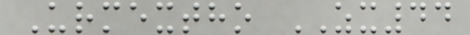Urmextho ZX44
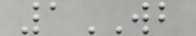1WB
